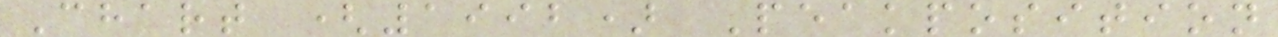Chart (1992) Peakposition
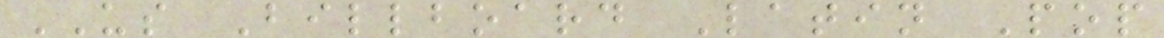US Billboard Latin Pop
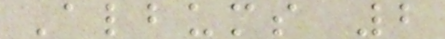Albums 2
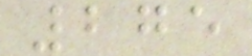275
